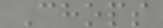Chops
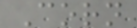Corn
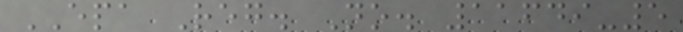EPA Reg. No. 11649-5
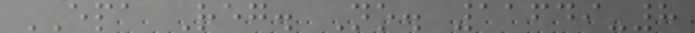EPA Reg. No. 11649-8
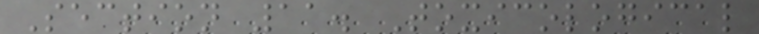Section 11. Toxicological
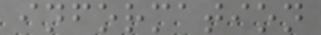information
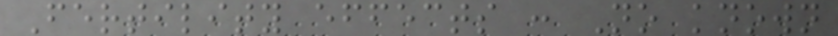Fertility effects : No known
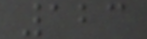123
